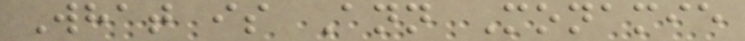What is Ann Monamie
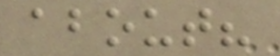about?
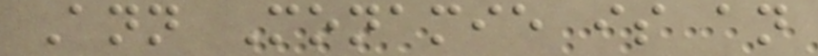Ann Monamie is an
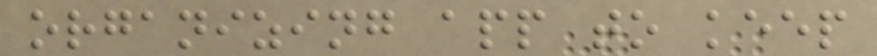organizing app to keep
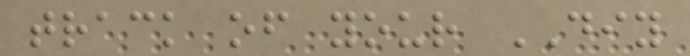track of your DIY
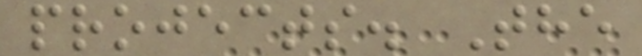projects. The
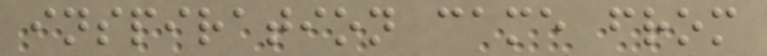inspiration came from
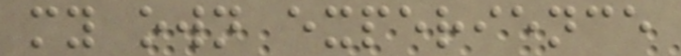my own experience
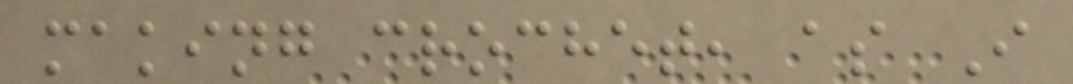making crochet, as I
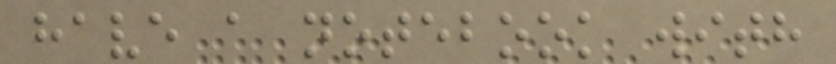have a notebook with
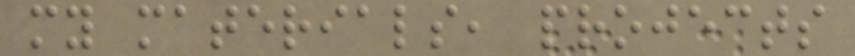my materials, projects
